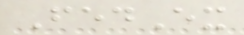FedEx
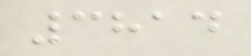3814
